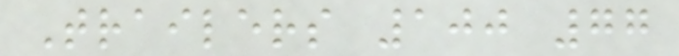Trailers 100 77
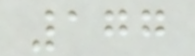177
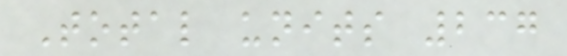Total units 237
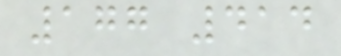177 414
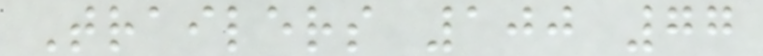Trailers 100 77
